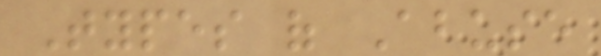Types of Abuse
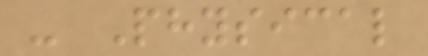- Physical
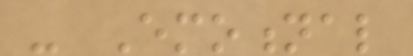- Emotional
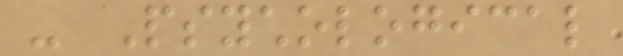- Psychological
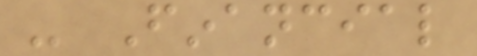- Financial
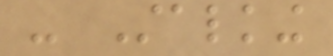- Stalking
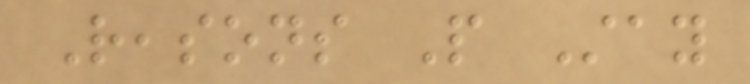Reasons People Stay
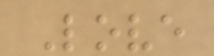Love
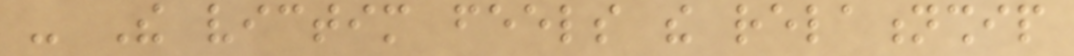- The victim feels the relationship
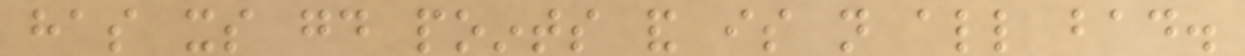has its good points and is not all bad.
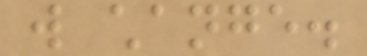will change.
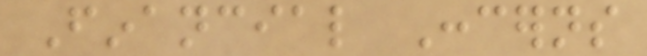Financial Concerns
